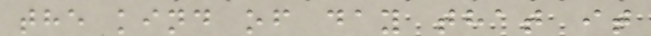the kind of day that it
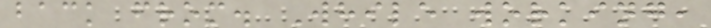back from. While working,
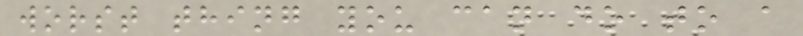worst thing you can do to a
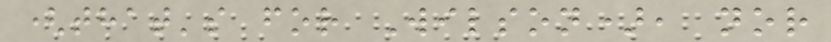(that's for Wilson), nor
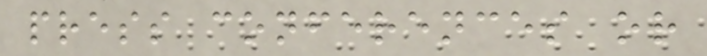press conferences or
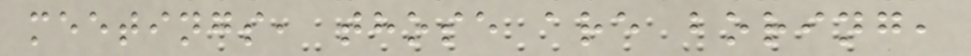meetings, those are boring,
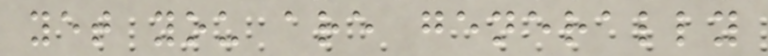yet you are generally
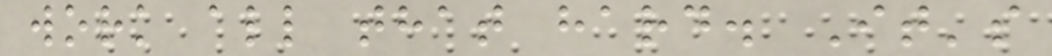work all that hard. It's
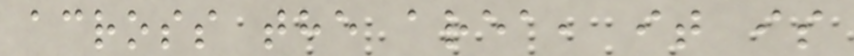across the area, it is
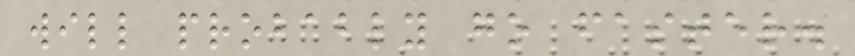will probably go faster.
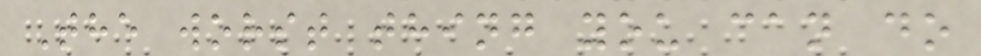The worst thing you can do
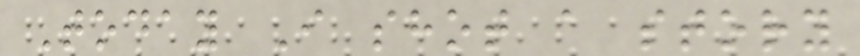Today I shot a story
